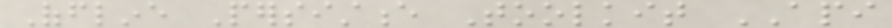Offline Persistence Toolkit API
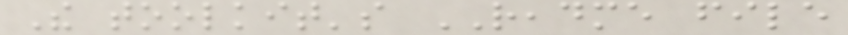The toolkit's README file
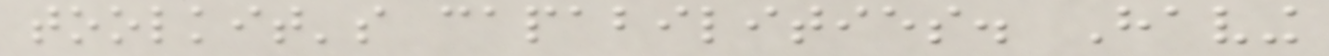toolkit's capabilities. Having
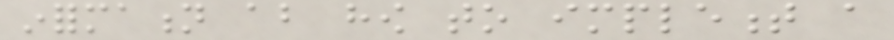information about how to implement a
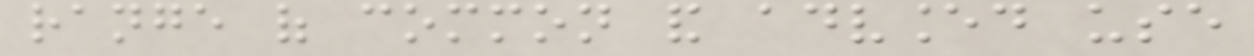range of common and advanced use
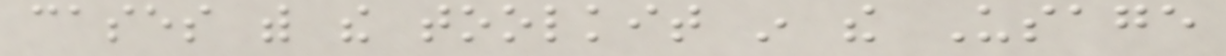cases with the toolkit in the Usage
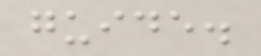guide.
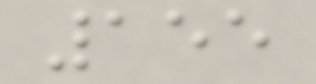155
